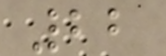22
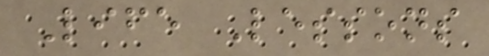Life Lessons
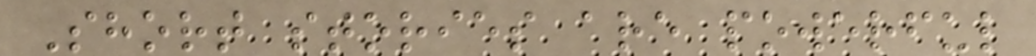Short stories are powerful
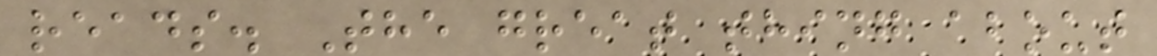reads. The great thing about
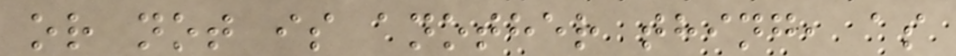or not is another thing, as
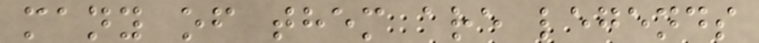many of them are legends
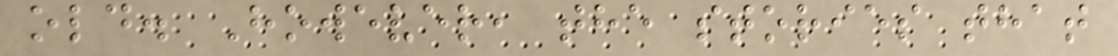old. However, the stories that
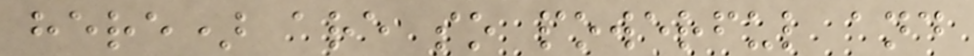here) are so powerful and
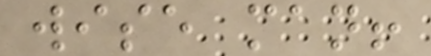wise man!
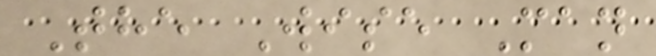The Wise Man
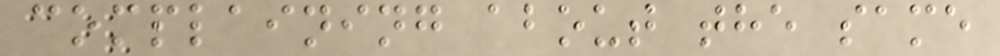complaining about the same
